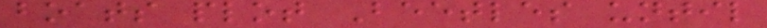boats plot Beetles until
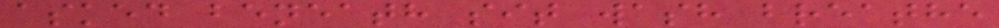asked beneath sit wash breathe
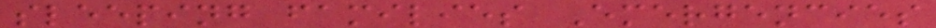sleeping families Emergencies
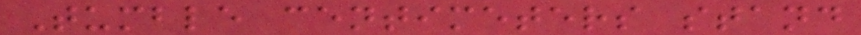Tumble centimeters stand
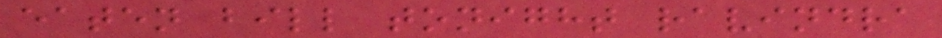eaten bill tonight ravindra
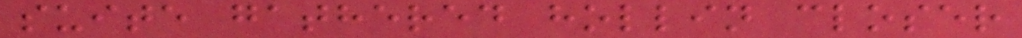suite gathered hollin closer
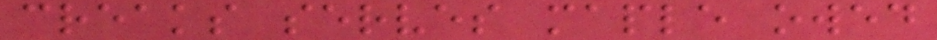creaks serves maple owed
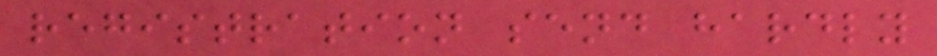registration send hardly
